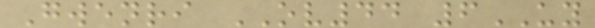Gwenri OV44 6UY
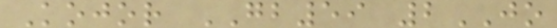Kojor GB59 2JO
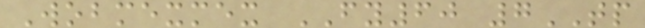Wobmexmex FY60 7TP
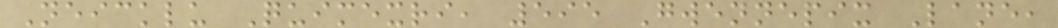Neicklu Quimexri, 595 Gwennepix Lane,
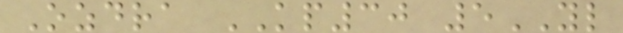Ozdra KP30 5YL
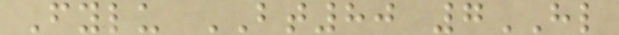Fylu BT80 7HL
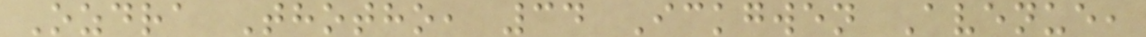Ozdra Thotho, 34 Ickgwen Avenue,
